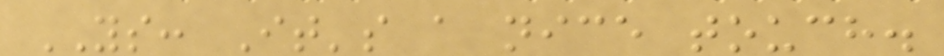YS: It's a nice touch.
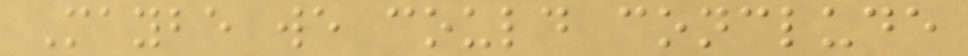Maybe we could conclude
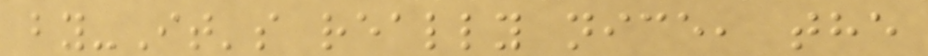by-It's really nice, the
